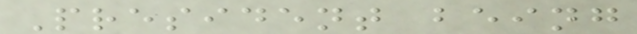President being
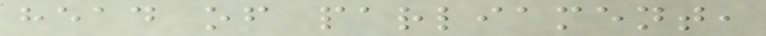head of parliament,
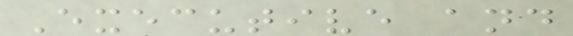Executive and
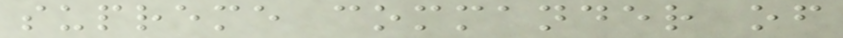supreme commander of
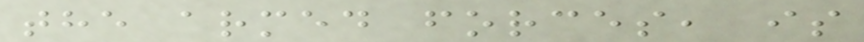the armed forces, is
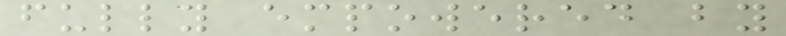fully empowered by
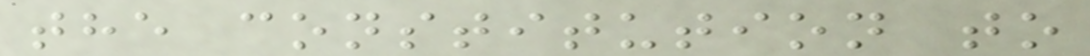the constitution to
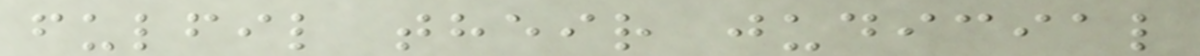fulfil their judicial
